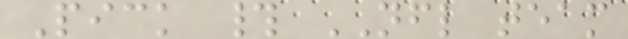Pick # NFL team
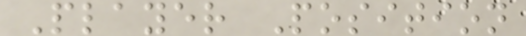Player Position
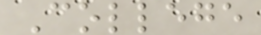College
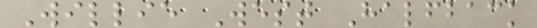Willie West Halfback
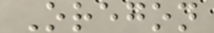Oregon
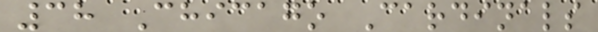38 Chicago Cardinals
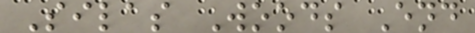Silas Woods End
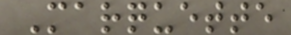Marquette
